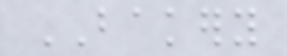BAKERY
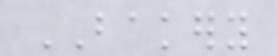BAKERY
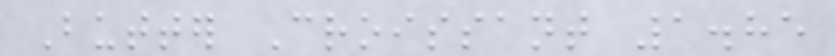Butter Croissant 1.85
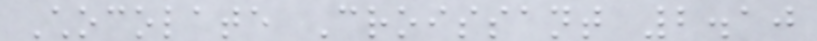Chocolate Croissant 2.10
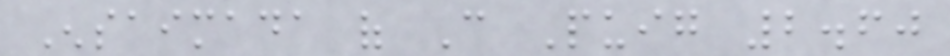Ensaimada of Can Puig 2.60
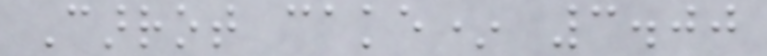Carrot cake* 3.00
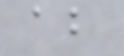about
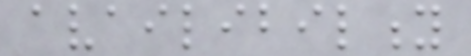availibility
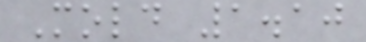Mold 1.10
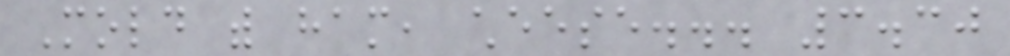Mold with ham, cheese... 3.30
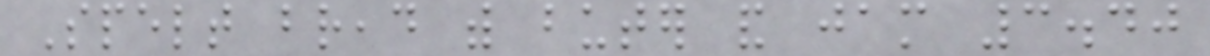Spelt bread with buter and jam 3.40
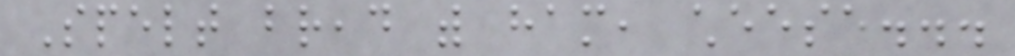Spelt bread with ham, cheese...
